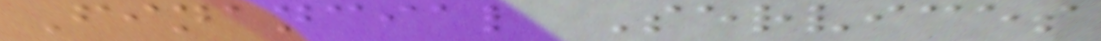Financial Services
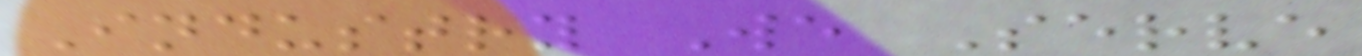Industry We Serve
